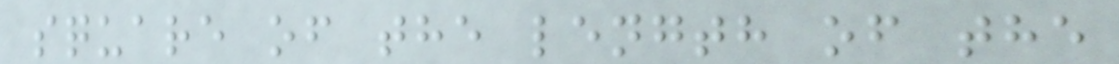square of the length of the
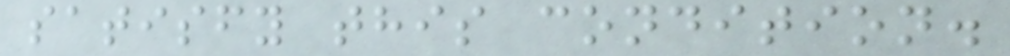satisfy this condition.
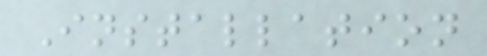Installation
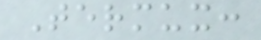Termux:
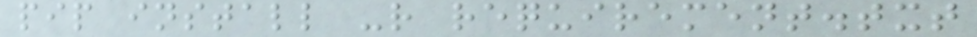pip install -r requirement.txt
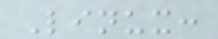Linux:
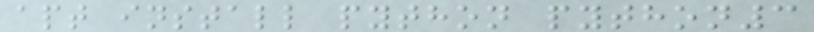apt install python python3
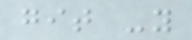git -y
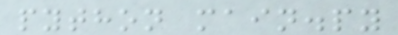python main.py
